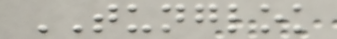TUNGLOK
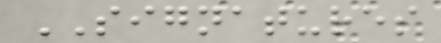SIGNATURES
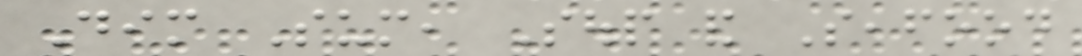Dim Sum, Soup and Seafood
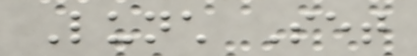Lunch Set
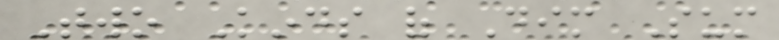Two Kinds of Dim Sum
